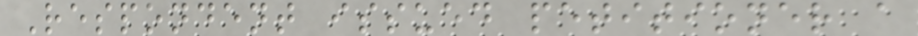Respondent issued petitioner a
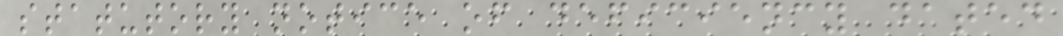statutory notice of deficiency dated
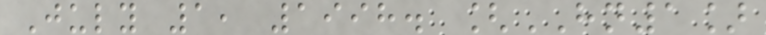July 1, 1998. [HN1]
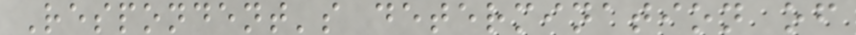Respondent's determination of
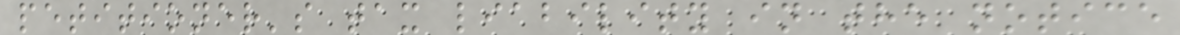petitioner's tax liability in the notice
